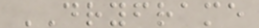DRYFRAME
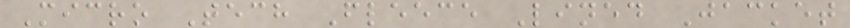Micro Tech Fleece Lined Jacket
